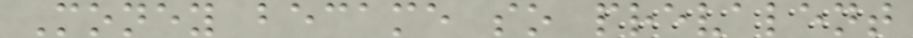Money became so prevalent
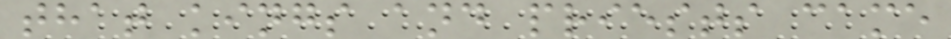that kings and priests came
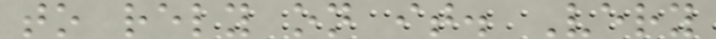to rely on it. Very
